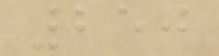250
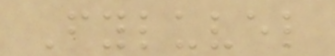Fyluvel
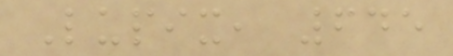Lupix, 645
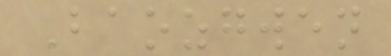Baozgwen
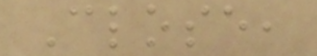Close,
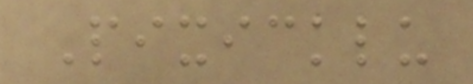Pixicklu
